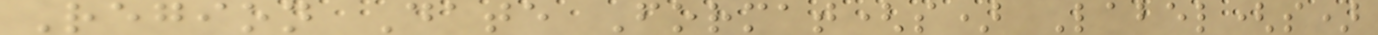Region Date Format(s) Label(s)
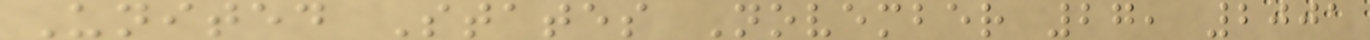United States November 27, 2001
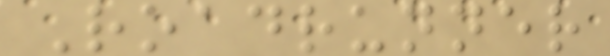Roadrunner
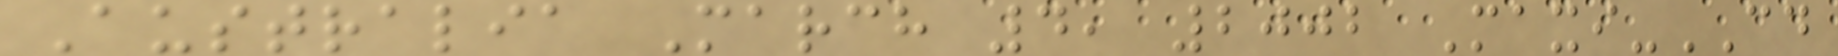Australia March 4, 2002 Maxi-CD
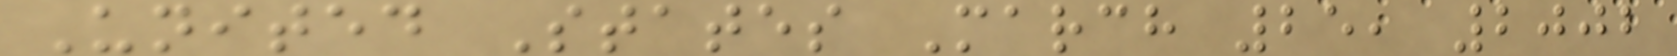United States March 25, 2002
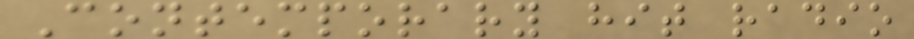Contemporary hit radio
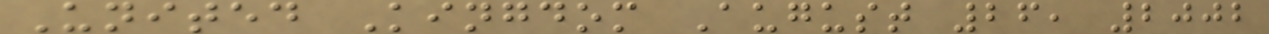United Kingdom August 26, 2002
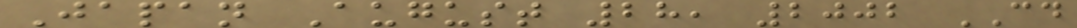Japan August 28, 2002 CD
